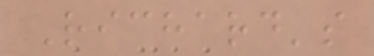Richard's
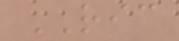RIC
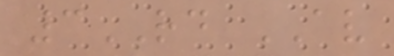3RD AV
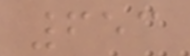653
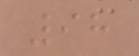98
